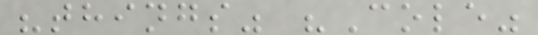"things" "Cole"
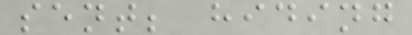sent; hiding
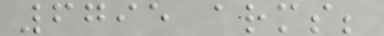6795 arms;
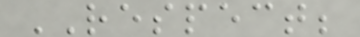RESPECT;
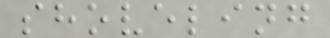shoveling
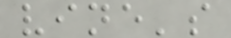vine's
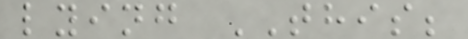lying THIS;
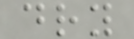dry
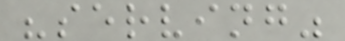"serving"
